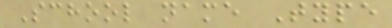School name Type
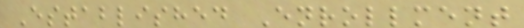Established Enrollment
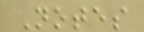Notes
